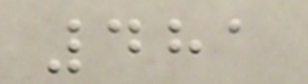481
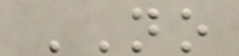NO
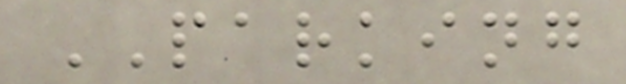PARKING
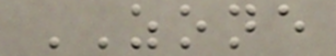ZONE
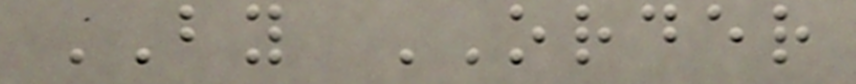BY ORDER
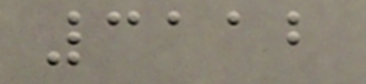3112
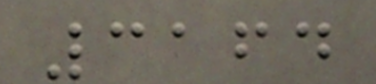3164
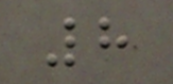8
